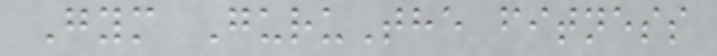Gym GuruThe fitness
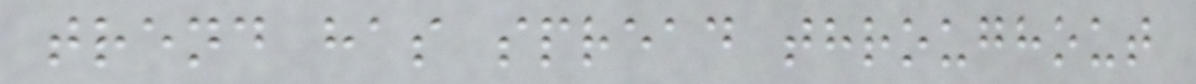trend has spread throughout
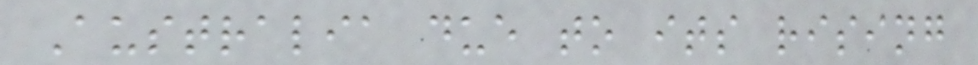Australia due to its rising
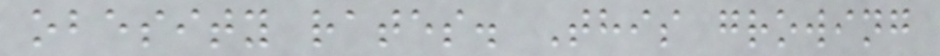obesity rates. This growing
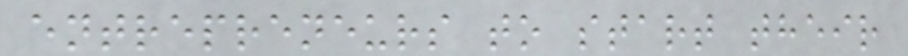entrepreneurs to start their
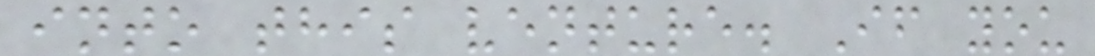into this venture. If you
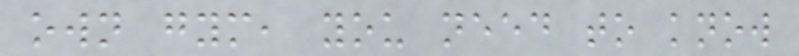own gym, you need to know
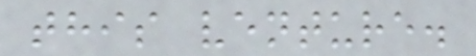this venture.
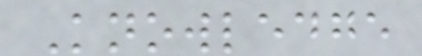Knowledge
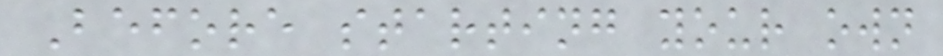Before starting your own
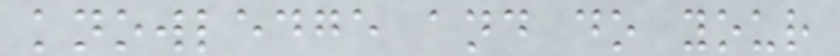knowledge and do your
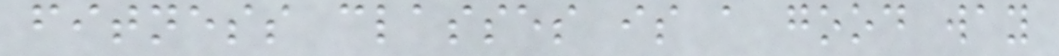fitness classes is a good way
